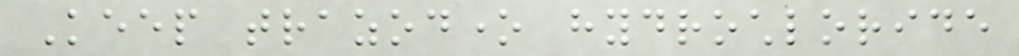Keep trazodone hydrochloride
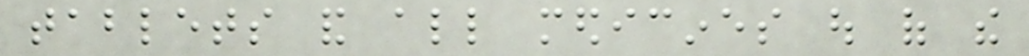tablets and all medicines out of the
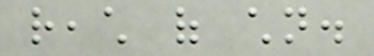reach of children.
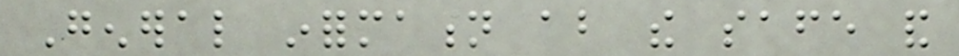General information about the safe and
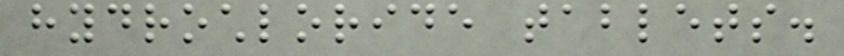hydrochloride tablets.
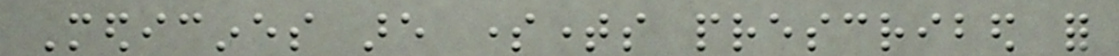Medicines are sometimes prescribed for
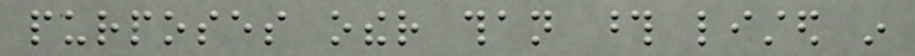purposes other than those listed in
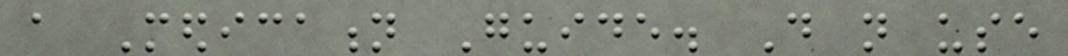a Medication Guide. Do not use
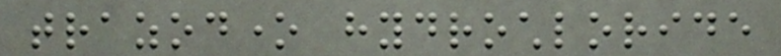trazodone hydrochloride
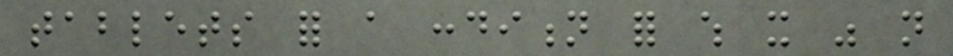tablets for a condition for which it was not
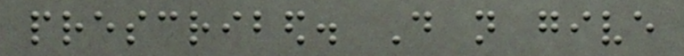prescribed. Do not give
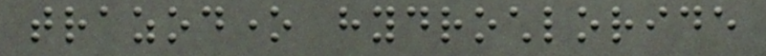trazodone hydrochloride
